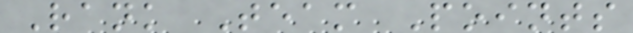Rank Team Points
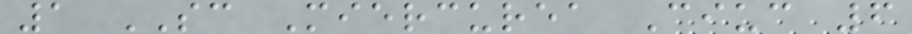1 SC Miercurea Ciuc 6
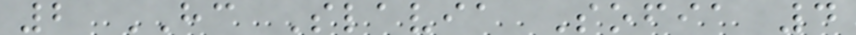2 HC Slavia Sofia 4
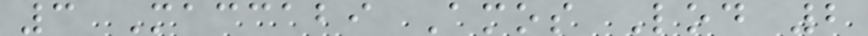3 Maccabi Amos Lod 2
